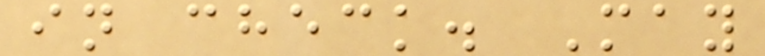in check. May
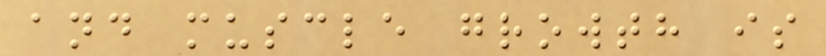and muscle growth is
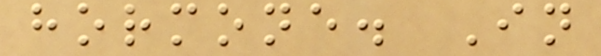hormone. In
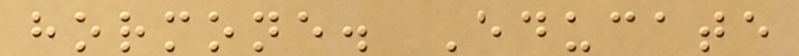hormone. Educate
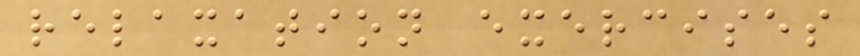relaxation exercises
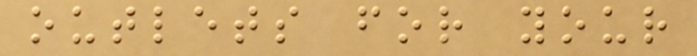outlets for your
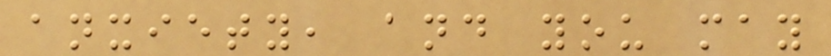anxiety, and you may
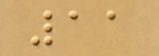11
